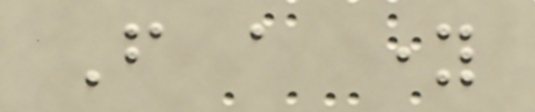From a young
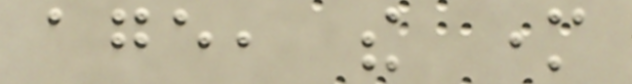age, the mother
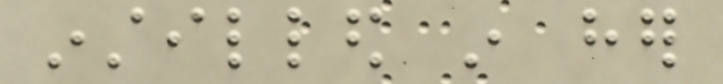instilled in her
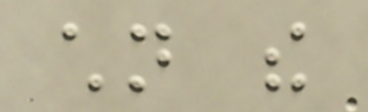children the
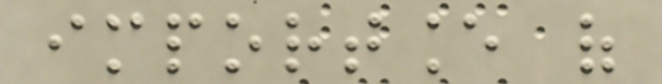importance of
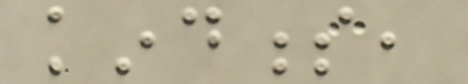kindness,
